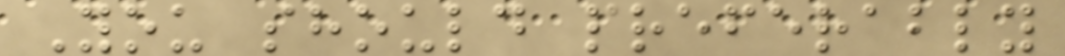You should preferably
